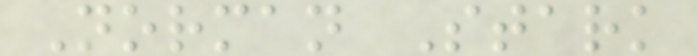Norman Stark
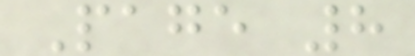Page 8
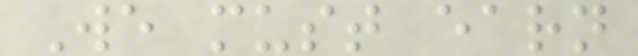We must earn
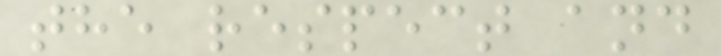the respect and
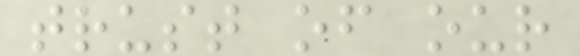trust of our
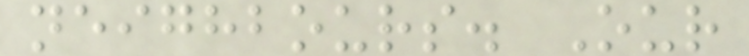neighbours. Our
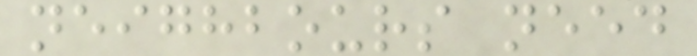neighbours need
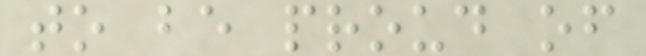to be proud of
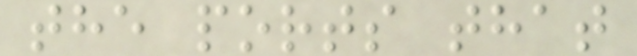the ports that
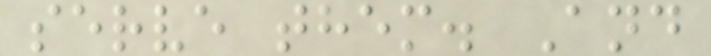serve them. And
